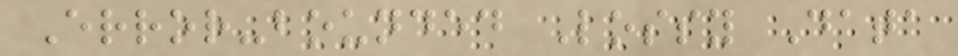Error-bounded Lossy Data
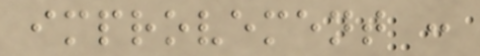improvement :
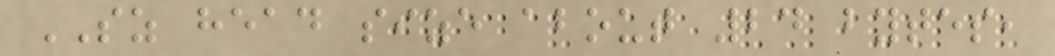SZ head size about 24 bytes,
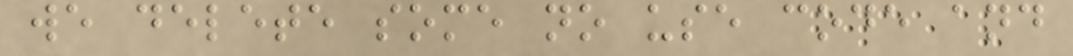we delete some no use code and
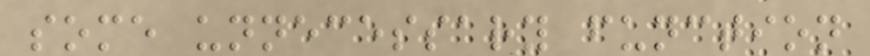some unnecessary function
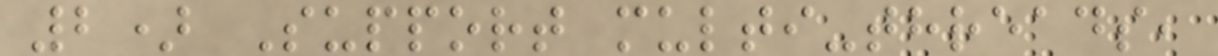2) Support multi-threads,
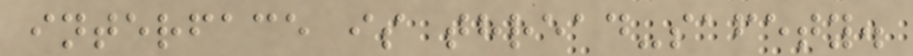interface is thread-safety.
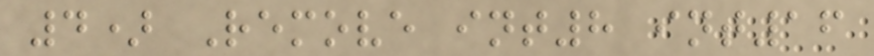4) Remove int8 int16
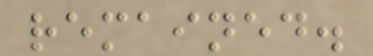remained.
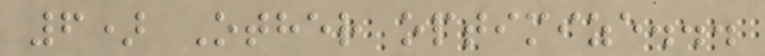6) Other optimize...
